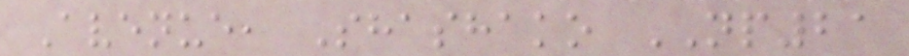Avenue, Shashako NP21
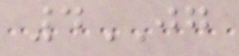4JG
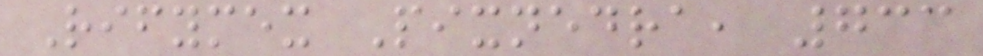Rifymex Pixnedra, 733
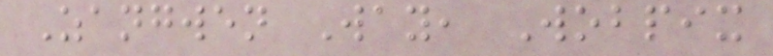Zangwen Way, Wobpix
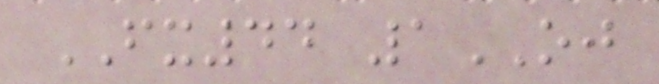FX44 1OJ
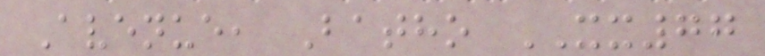Avenue, Batho XX77
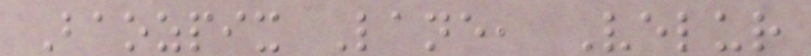Baozpix Lane, Velur
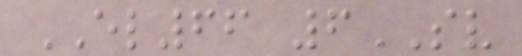EL66 6SV
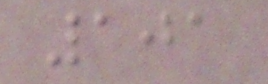101
